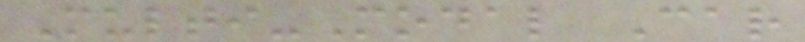Multi-Modal Car
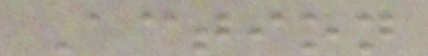Action
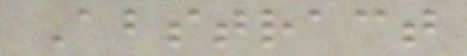Abstract
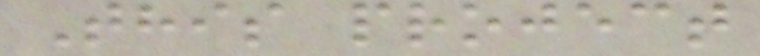This project
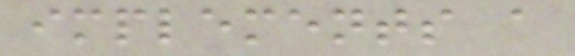implements a
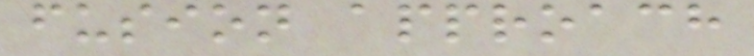fusion approach
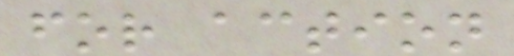for action
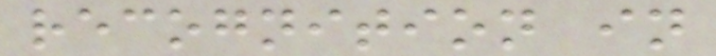recognition in
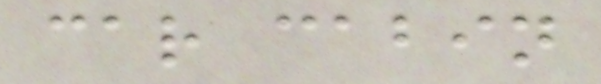car cabin
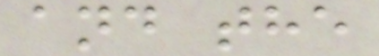and the
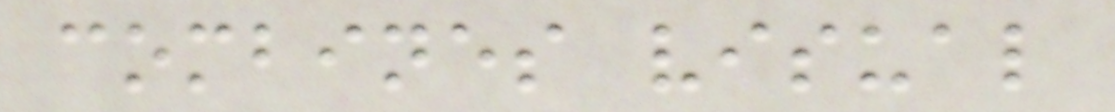combines visual
